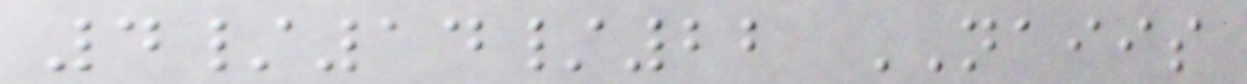4/14/22 NAIIS
